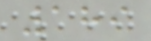189
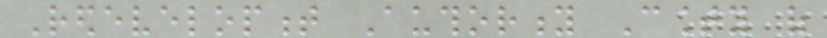Redevelopment Authority County of
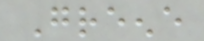Greene
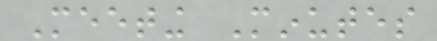Meeting Minutes
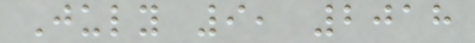July 9, 2018
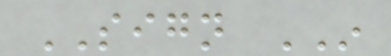SIGN IN
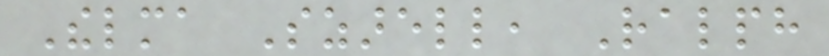Thelma Szarell, Ralph
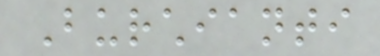Burchianti
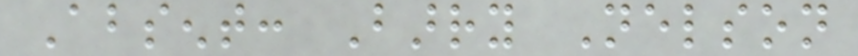Absent: Barry Nelson
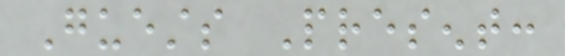Guests Present:
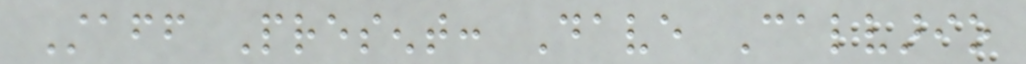Staff Present: Dave Calvario
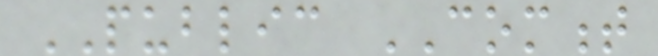PUBLIC COMMENT
